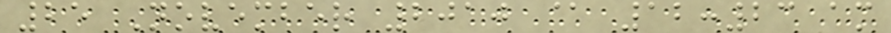25 November 2010 @ 12:23 am
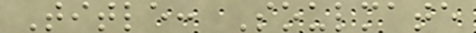Title: Soulmate
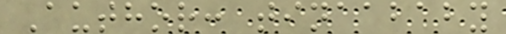Author: tinaababy
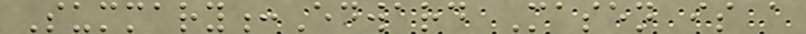Summary:Edward Masen is a
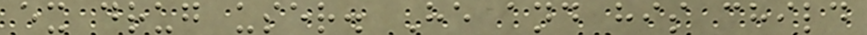ex drug user. He and his child
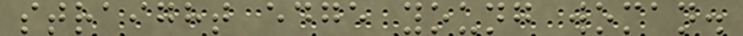straight edge young woman.
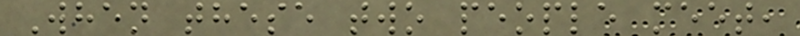When these two people meet,
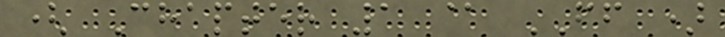( Chapter 1 @ FF )
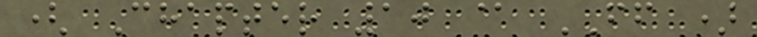( Chapter 10 @ FF )
